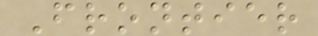Frontier
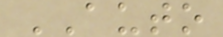AUTO
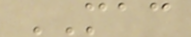MAC
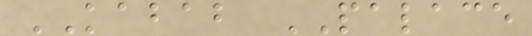KABAB PALACE
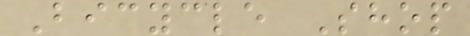Bicycle Shop
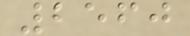2560
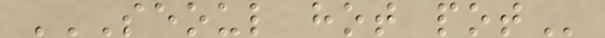SEOUL HOT POT
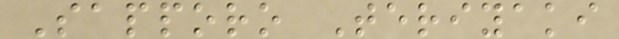Sapporo Teriyaki
